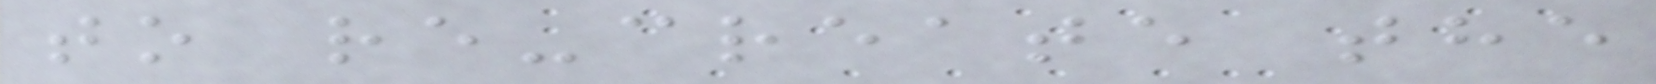to re-create the
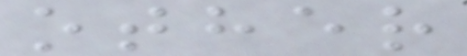other
